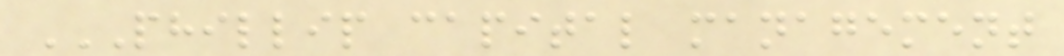PHILLIP CAPITAL MANAGEMENT
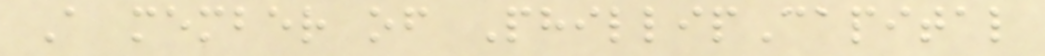A member of PhillipCapital
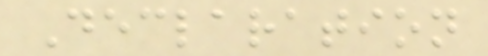Declaration
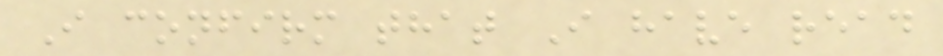I confirm that I have read
